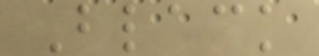Black
